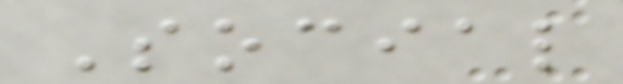Social
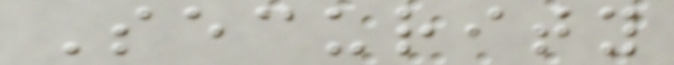Security
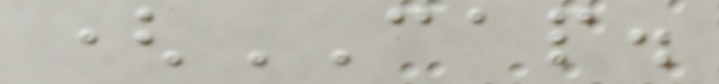(CAP.
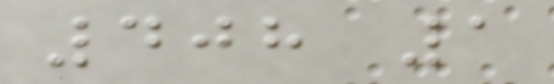408 1
